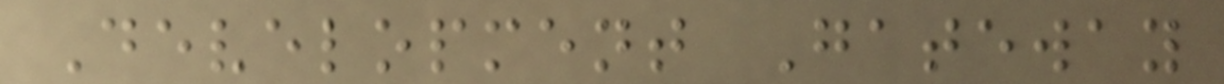Development Gateway
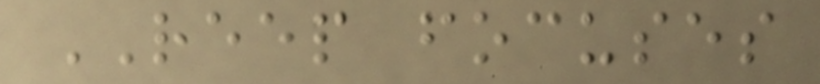REEP focuses
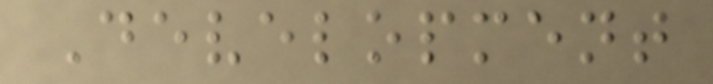Development
